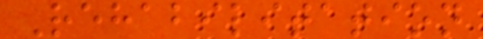Rehabilitation
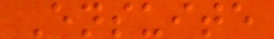Ensuite
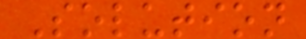Solution
